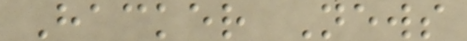Hacker News
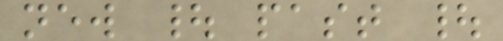new | past |
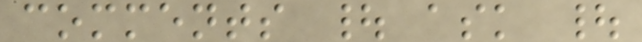comments | ask |
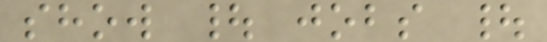show | jobs |
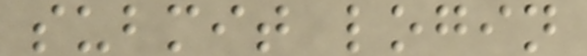submit login
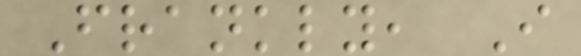Frankly, I
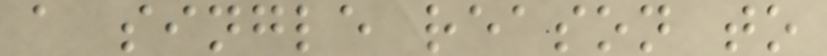a single reason to
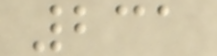231
